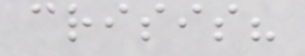crisis?
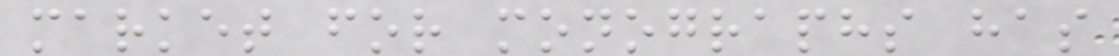market for monographs has
